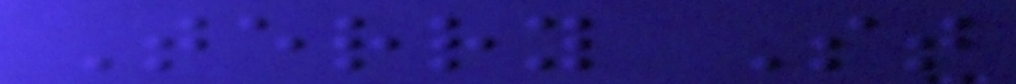Terry St
